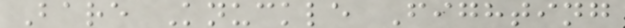Bare Knuckle Fighting
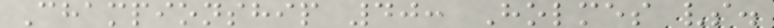Championship 40: Holmes vs.
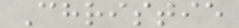Christie
